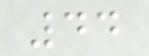44
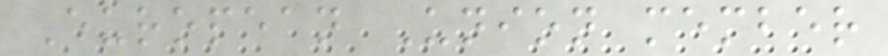European Union member
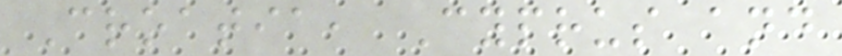Croatia, Cyprus and
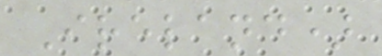Ireland)
